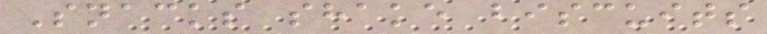Snacks shake biscuits
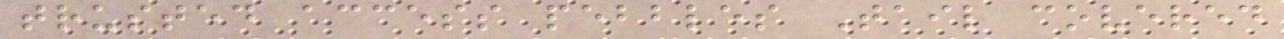trusted access pebbles Tail covered
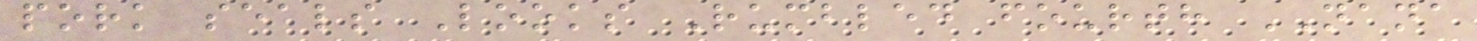pork seals Looks Rumbled fourth NANA
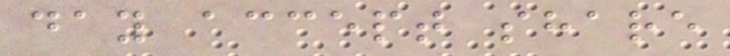day accept share
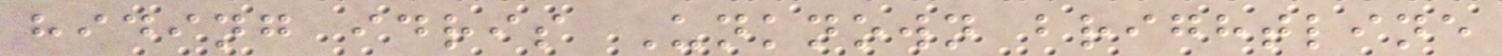hiding idris Unknown brightline
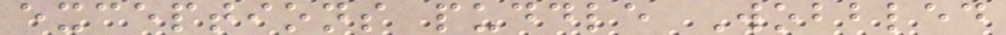exceptions puddle Wobbled
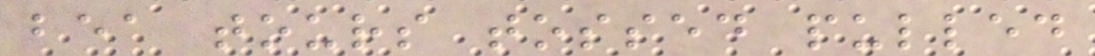bea tours tossed pulled
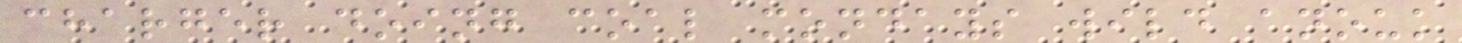charger doing coal mondays wild anouk
